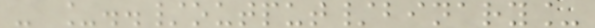- _../output/binary_
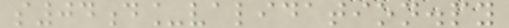s04d_validation.py
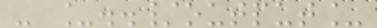- _../output_
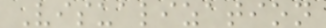Visualization
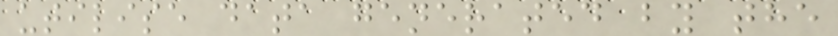utilise data generated by the
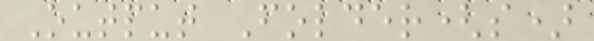Output Folder(s)
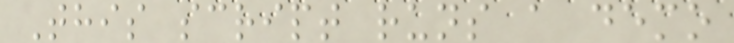This script runs a demo
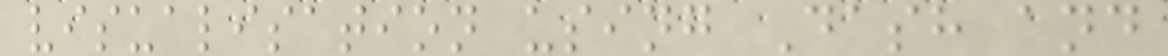visualisation using Dash and
